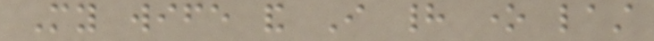My wife and I had one last
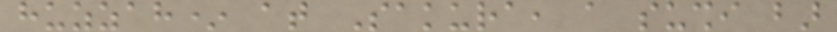huzzah* at Sakura, a sushi bar
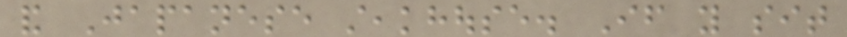and Japanese steakhouse. If you sit
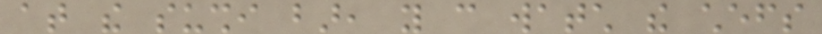at the sushi bar, you can watch the chefs
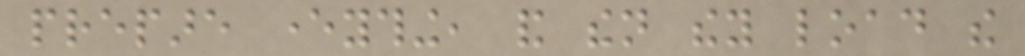prepare everything, and then they load the
